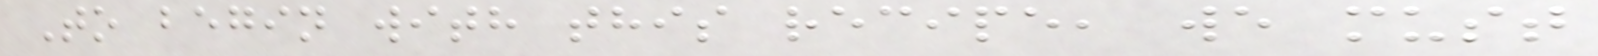To begin with this recipe, we must
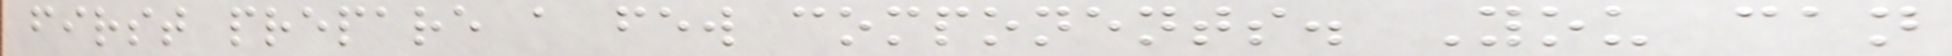first prepare a few components. You can
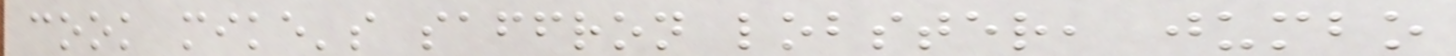cook mike's saffron lobster, jumbo
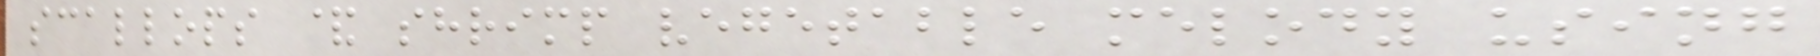scallops & shrimp vegetable melody using
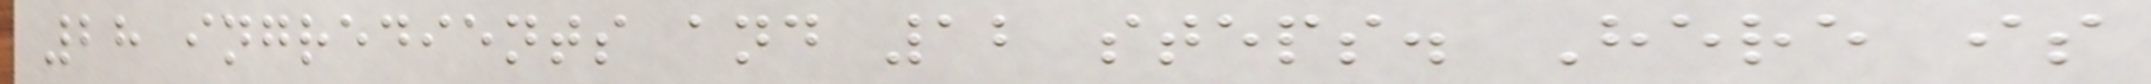28 ingredients and 12 steps. Here is
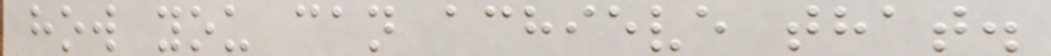how you can achieve that.
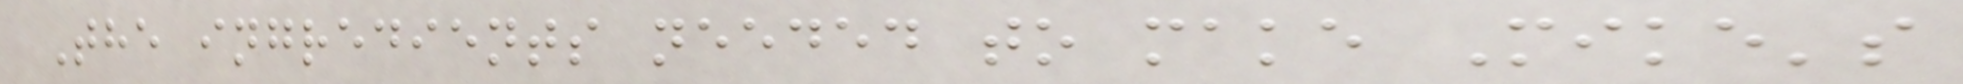The ingredients needed to make Mike's
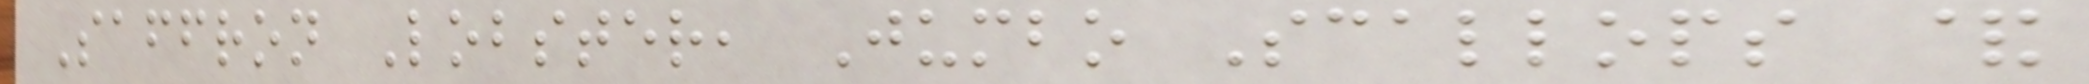Saffron Lobster, Jumbo Scallops &
